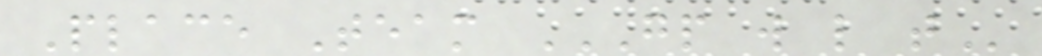Place Team GP W L T
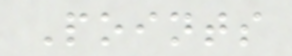Points
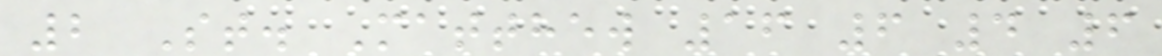2 St. Matthew 16 6 4 6
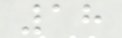18
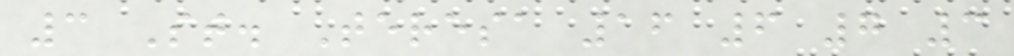3 St. Teresa 16 6 7 3
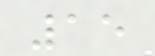15
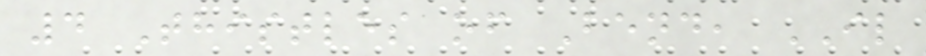4 Thistles of Bend, IL
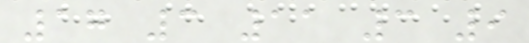17 3 11 3 9
